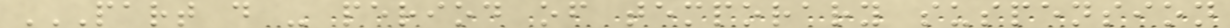PART D - PERIOD OF TEMPORARY SUSPENSION
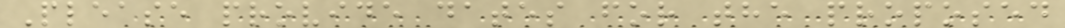Please provide dates for the proposed
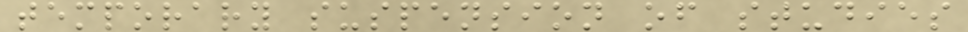temporary suspension of studies
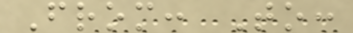From: To:
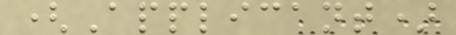(Applicant)
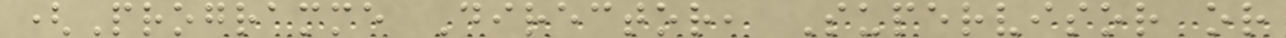(Programme Director, Supervisor or
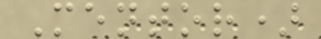Mentor)
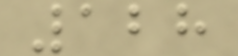128
